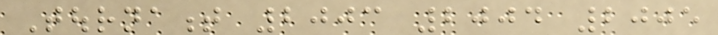Tournament 2003 2004 2005
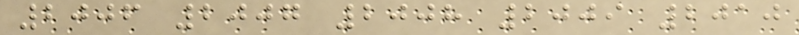2006 2007 2008 2009 2010
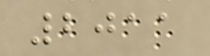2011
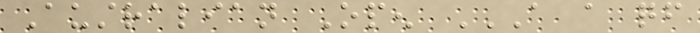Australian Open A A QF
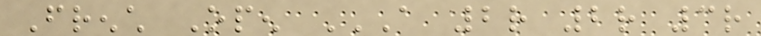French Open A 2R 2R 3R
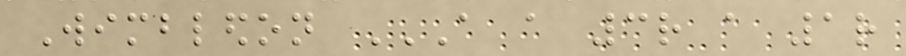Wimbledon A A 3R A 1R
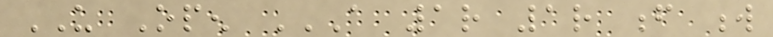US Open A 1R 1R F W
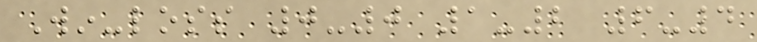Win-loss 0-0 1-2 6-4
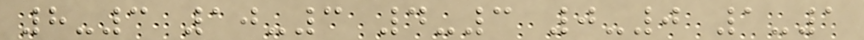8-3 10-3 4-3 0-0 1-1
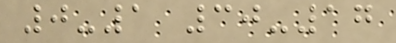0-1 30-17
